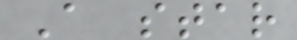A star
